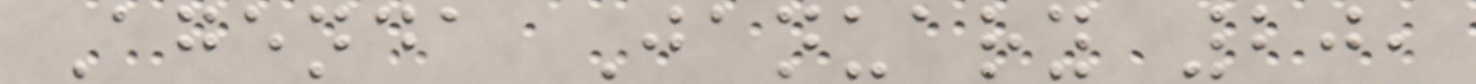Agenda January 20,
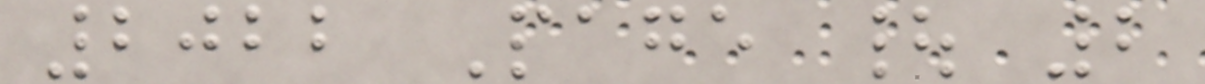2022 Page | 2
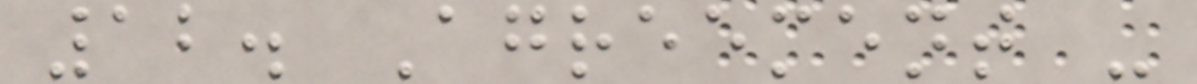12. Agreement -
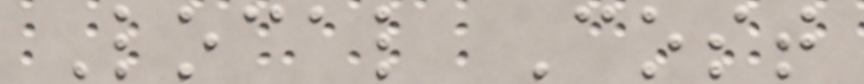Local Cost
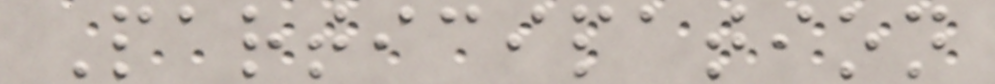Participation
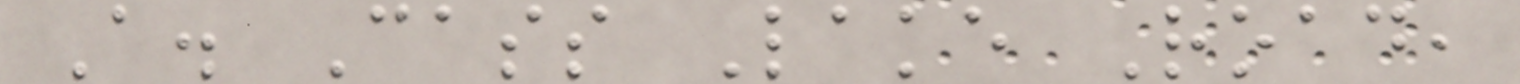A. Cass Lake Road,
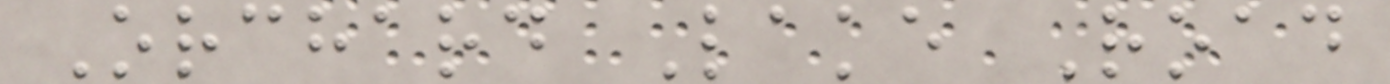Orchard Lake Road
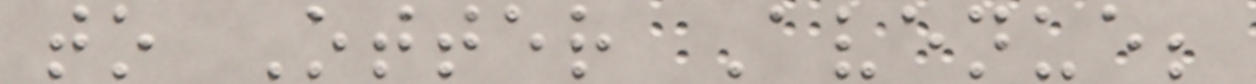to Otter Avenue;
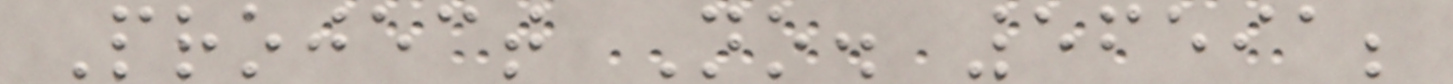Project No. 56591;
